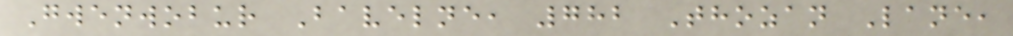Gwenwobur Bavelne, 782 Thozan Lane,
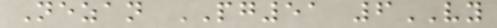Nezan PG51 6VY
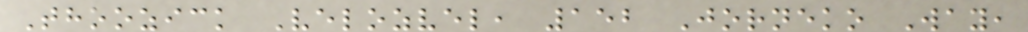Thoozick Velozvel, 152 Jorneko Way,
